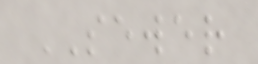SEWER
